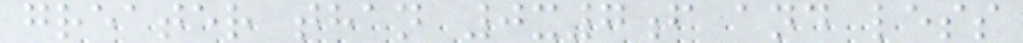greater than 0x7f and less
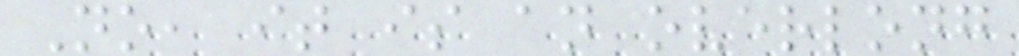No, it is an overlong
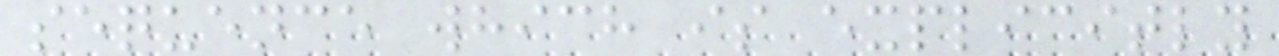sequence which is explicitly
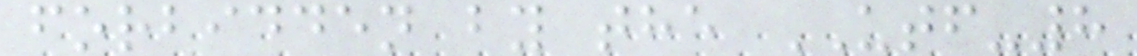forbidden by the UTF-8
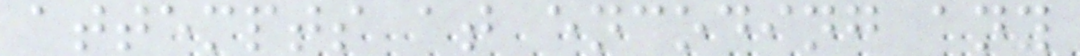attempts at encoding any
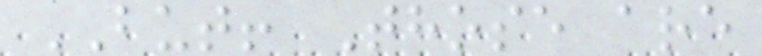BUT! Those are
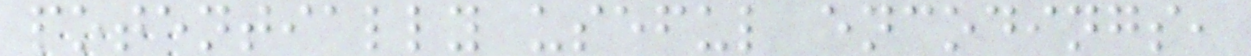potentially useful encodings,
